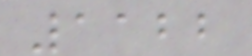1122
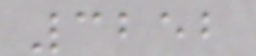3252
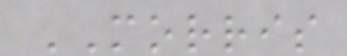MORRIS
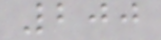200
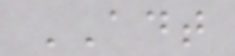ADT
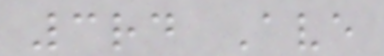3rd Ave
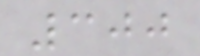300
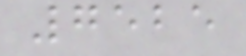7525
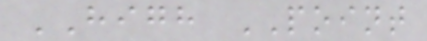HIGH POINT
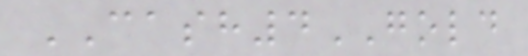CASH4GOLD
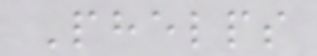Phelps
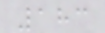183
